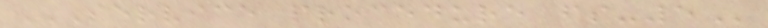SERVICE PROCEDURE FS-5
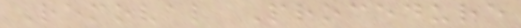Removal Procedure
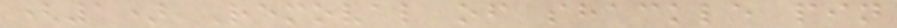(1) Removal of shackle pin
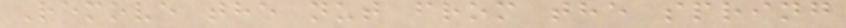Remove the nut from the spring
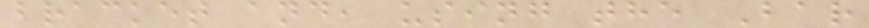bracket and, using the Bar
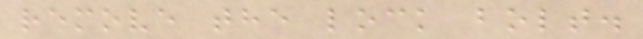remove the lock bolt.
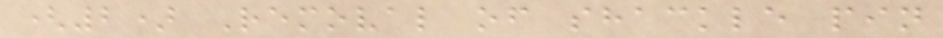(2) Removal of shackle pin
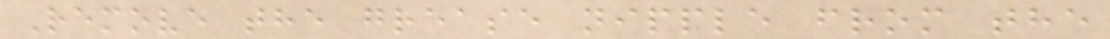Remove the grease nipple from the
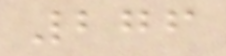276
